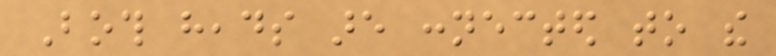Both heads are connected to the
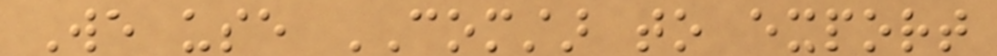We use COMSTAR to export
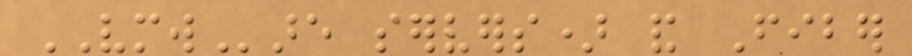VMWare servers) and Fiber
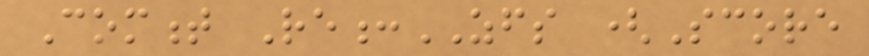Comment Re:ZFS (Score
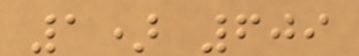1) 609
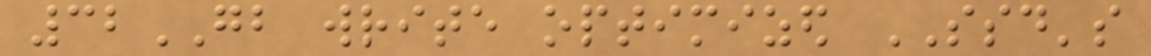32GB write optimized SSD's
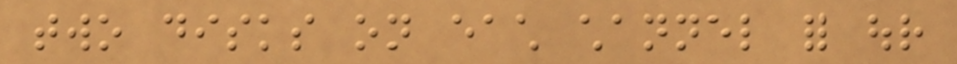two disks on each channel for our
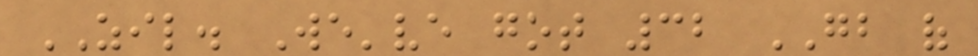ZIL. We've got 32 GB of
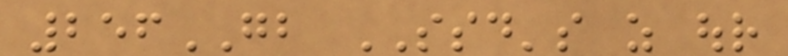256GB SSD's as our
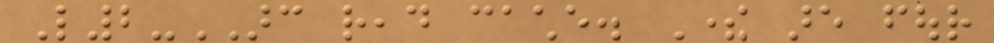L2-ARC read cache. There are four
